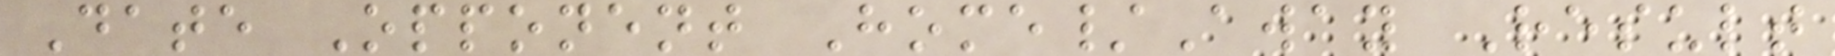Date Opponent Home/Away Result
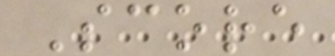Score
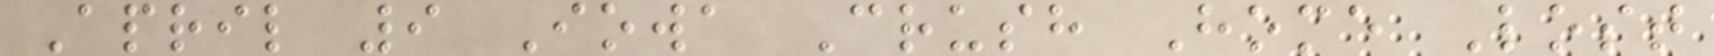April 9 Iowa Crush Home Lost
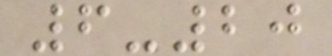6-20
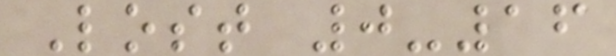Lost 0-16
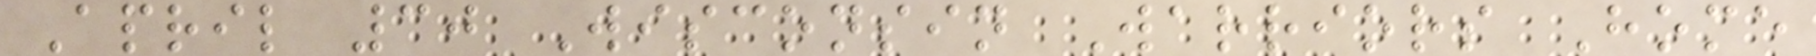April 30 Wisconsin Warriors Home
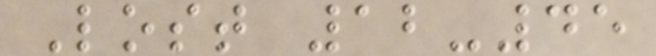Lost 12-45
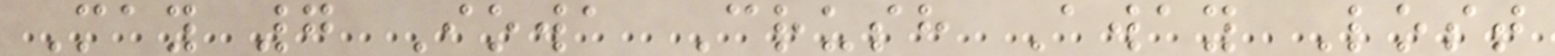May 7 Iowa Crush Away Lost
